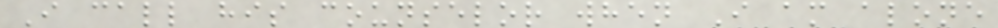I call his counselor when I am alone
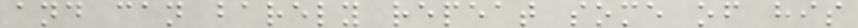and can barely repeat some of his
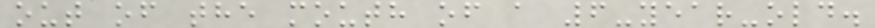out of the mouth of a 6-year-old.
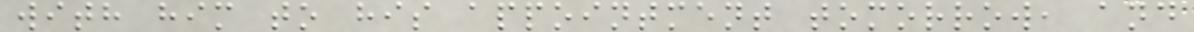with him to his appointment tomorrow, and
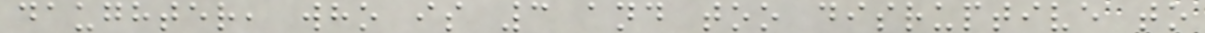daughter, who is 3 and too disruptive to
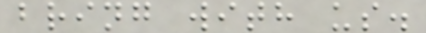bring with us.
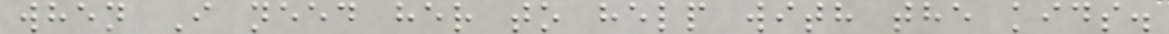when I need her to help with the kids.
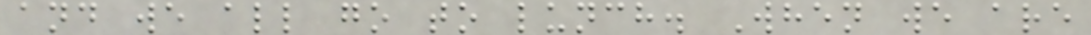and we all go to lunch. When we are
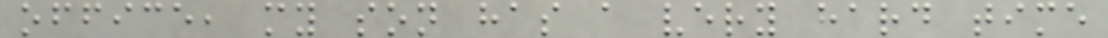office, my son has a very hard time
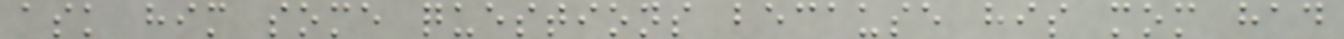ask him some questions because his mom had
